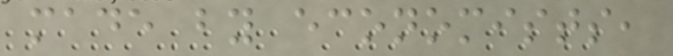made by economists,
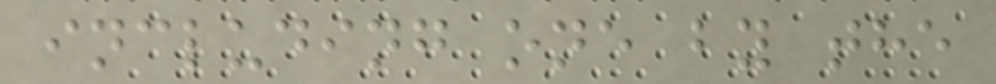including one by the
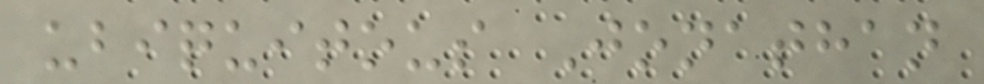ubiquitous Jonathan
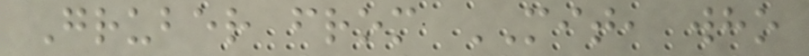Gruber from MIT, who
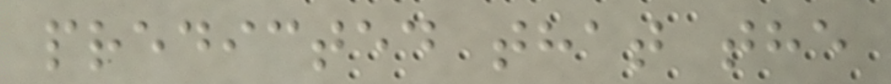predicted that the
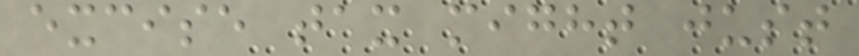excise tax might just
